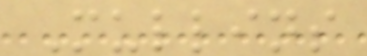Mullins
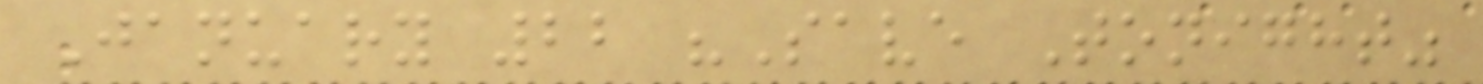January 22 "Save Tonight"
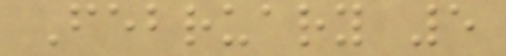February 5
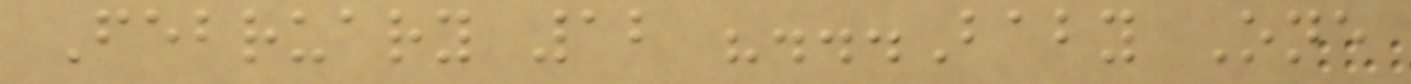February 12 "...Baby One
